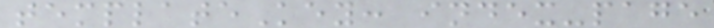templateKey: index-page
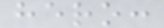hero:
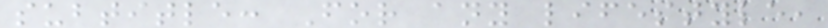subtitle: For any lifestyle,
